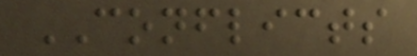CONFLICTS
